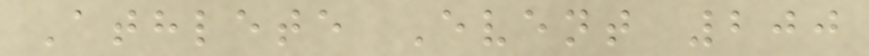Athlete Event 200
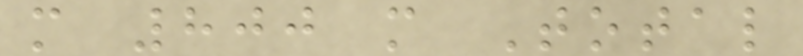m 800 m Total
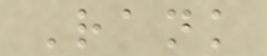Rank
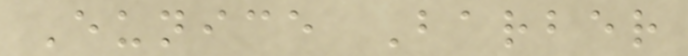Eunice Barber
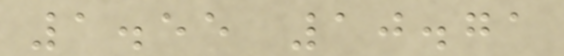1.55 10.71
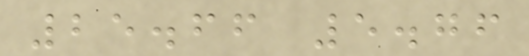25.66 5.76
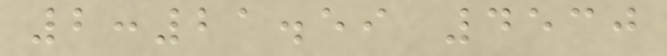2:21.59 4530
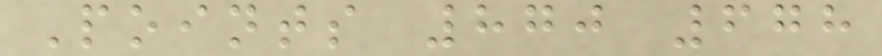Points 870 678
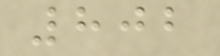802
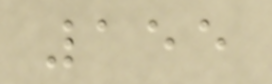155
